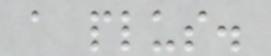a plus.
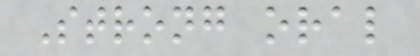Strong oral
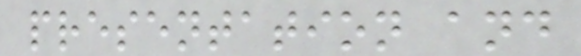presentation and
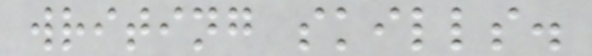writing skills.
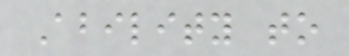Ability to
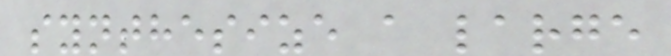synthesize a large
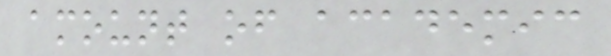amount of academic
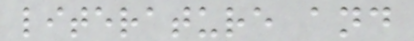literature and
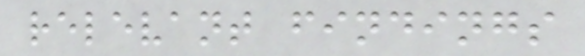relevant findings
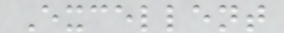Excellent
